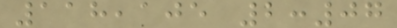118,105 2:07
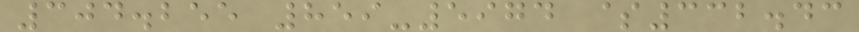304.255 859-5974 $332.43
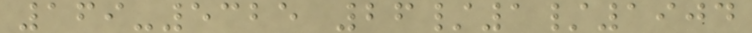169-5325 26/1/1904
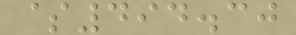$494.30
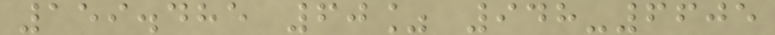159.485 60% 948-6605
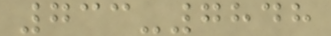733-7848
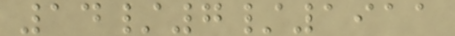14/7/1911
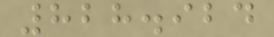828.924
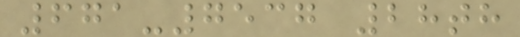671-7537 28th
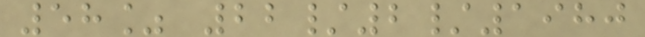58% 22/2/1980
